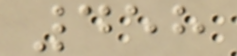458
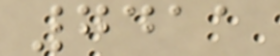7411
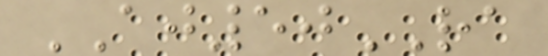AJ50RA
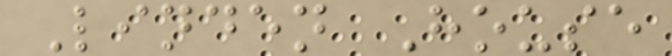Linden House
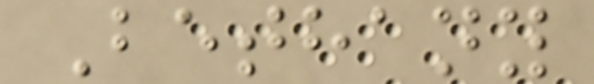Bethany
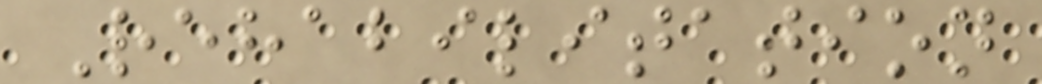Rehabilitation
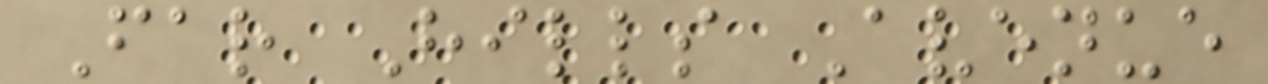Far Hills Avenue
